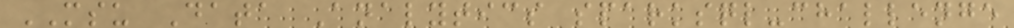MSU Data Analytics sparksql-challenge
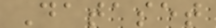Dataset
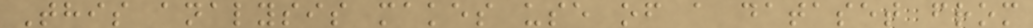This analysis makes use of a dataset from
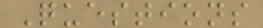Questions
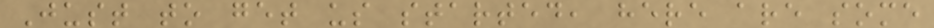Just to get us started, here are some
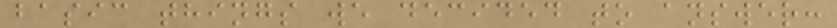basic things we decided to answer:
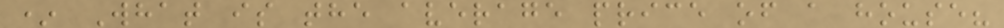* What is the average price of a house?
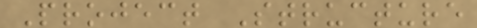Project Structure
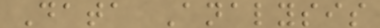Data Analysis
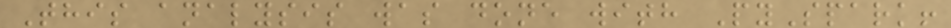This analysis was done with PySpark!
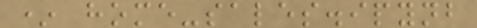* home-sales.ipynb
